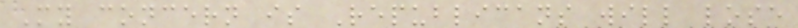My concern is Republicans will lose
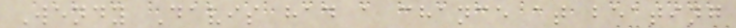Wendy Davis had a chance at beating
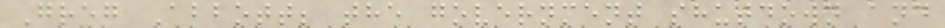Greg Abbott; the government shutdown and
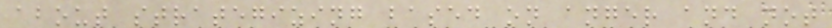about strategizing based on anger and not
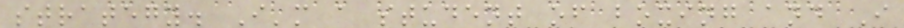strategy. I'm a student of boxing and I
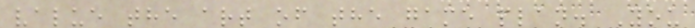value the art of the game plan. You
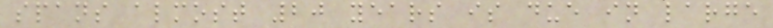spans almost 20 years is due in large
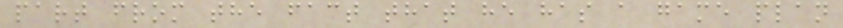part from the fact that he has a game plan
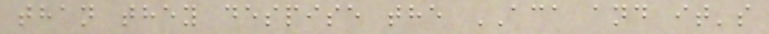than they despise the ACA and it's
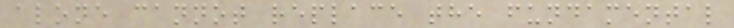alone cannot replace the fundamental
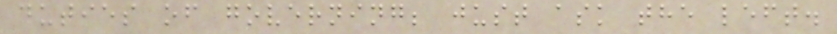duties of governing; just ask the left.
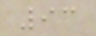93
